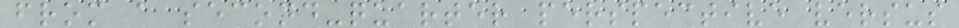from a second-quarter perspective versus
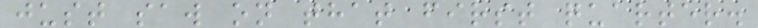just saw on that first quarter.
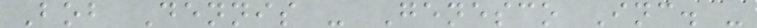Bob Dennis - Genesco Inc. -
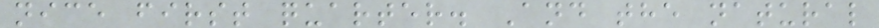nice first quarter. And the natural
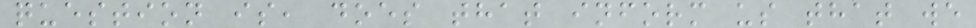question is, does that inform us that we
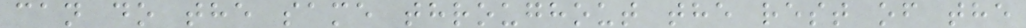can do the same throughout the rest of the
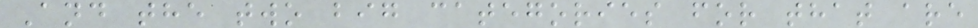And the two big categories for that are
